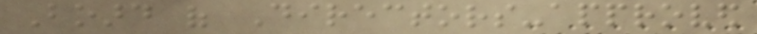Board of Directors-approved
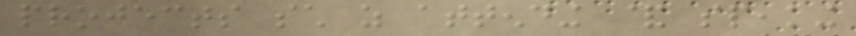projects such as attending & speaking
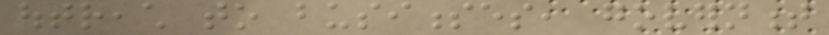outreach to businesses, government
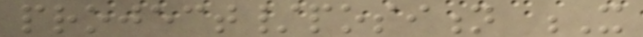project/position X
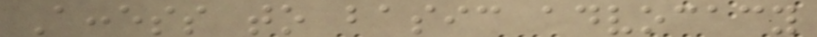Access to basic advocacy
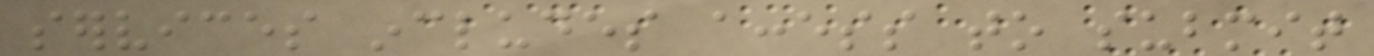services includes access to submit
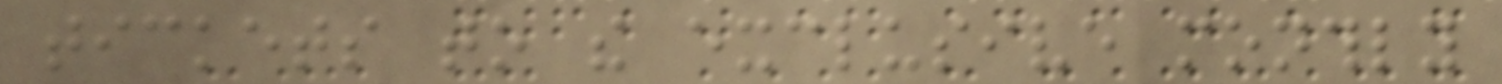tickets to the exclusive monthly
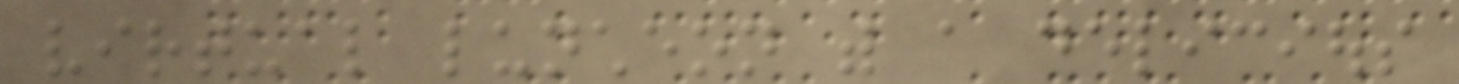virtual luncheon with a delicious
